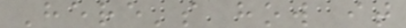Here's how it
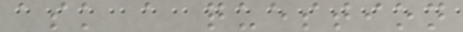ask a question
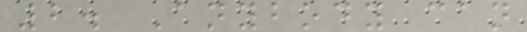2. Anybody can
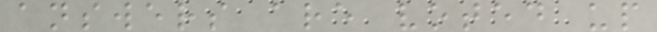answers are voted up
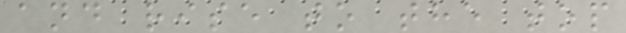and rise to the top
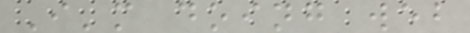I'm doing web
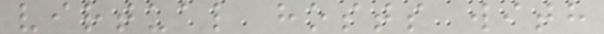virtual hosts with
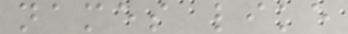names like
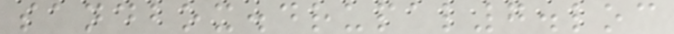sandbox.drupal7.loc
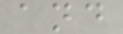and
